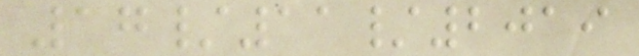17/11/2019
